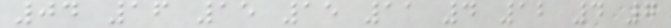04 16 15 15 11 4 12 4 7
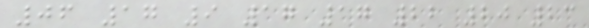06 17 9 17 17 22 20 23
